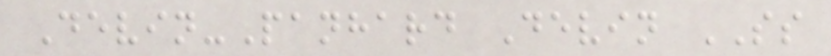Devin-Panhard Devin SS
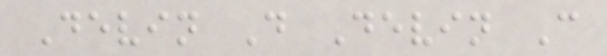Devin D Devin C
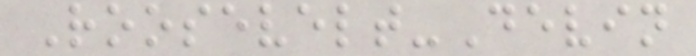Roosevelt-Devin
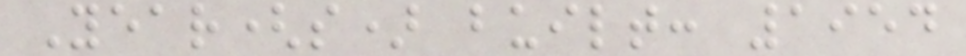Year(s) built: 1954
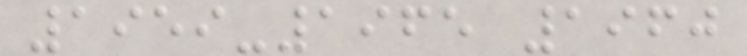1959-1965 1960
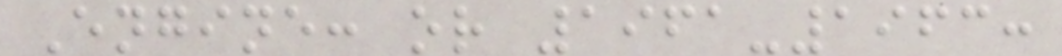Engine: or 1961-1963:
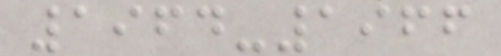1964-1966
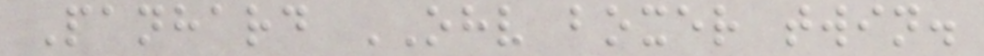Panhard OHV boxer twin.
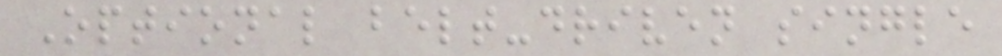Optional belt-driven single
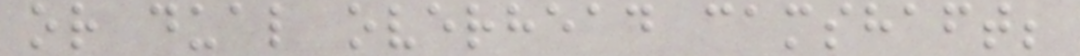or dual overhead camshaft;
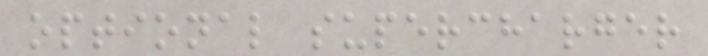optional supercharger
